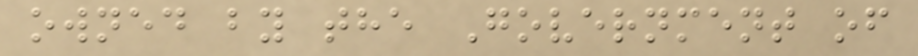owned by the Government of
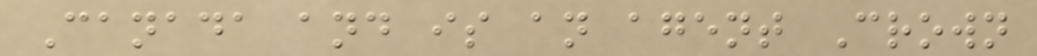Canada and is an agent Crown
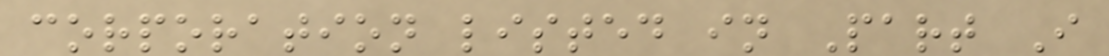corporation listed in Part I
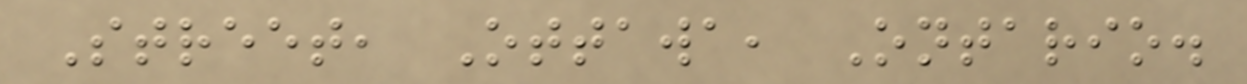Street, Ottawa, Ontario.
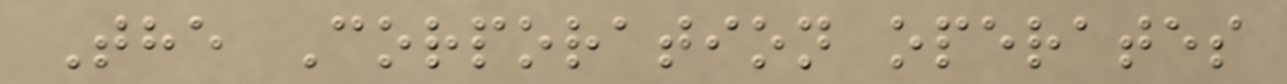The Corporation operates
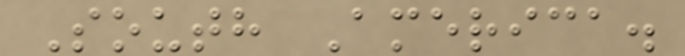South America.
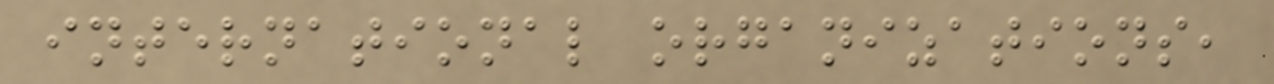international organizations,
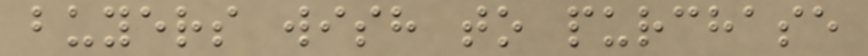buyers wish to purchase
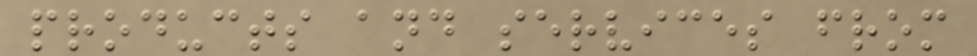products and services from
